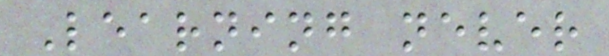Learning never
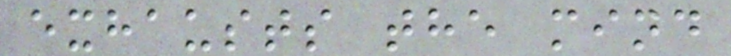exhausts the mind
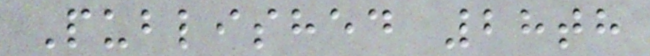Published 28th
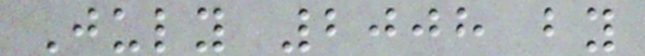July 2008 by
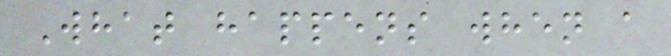What happens when a
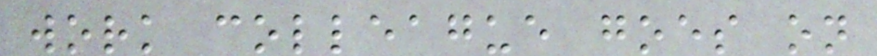work colleague goes on
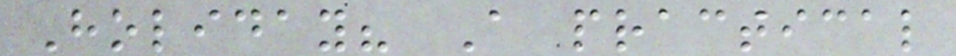Holiday? A practical
